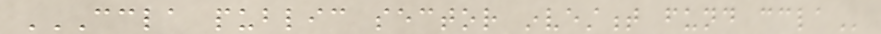CCLA PUBLIC SECTOR INVESTMENT FUND CCLA
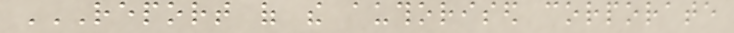REPORT OF THE AUTHORISED CORPORATE
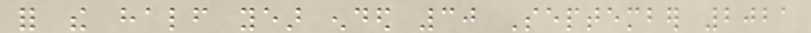for the half year ended 30 September 2021
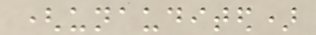(unaudited)
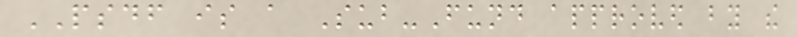PSDF is a Sub-Fund approved by the
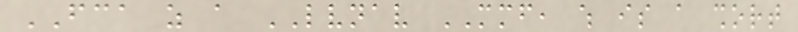FCA as a LVNAV MMF, which is a short
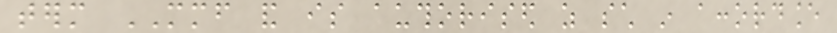term MMF and is authorised as such in accordance
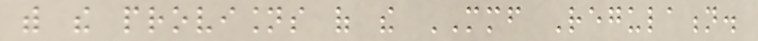with the provisions of the MMF Regulation.
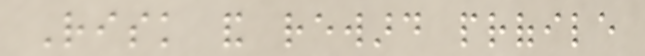Risk and reward profile
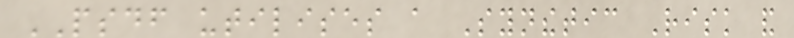PSDF utilises a Synthetic Risk and
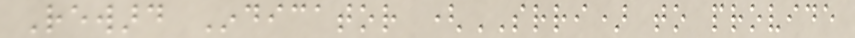Reward Indicator (SRRI) to provide
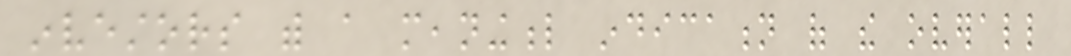investors with a meaningful indication of the overall
